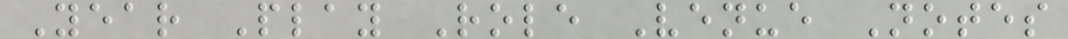Year Play Role Venue Notes
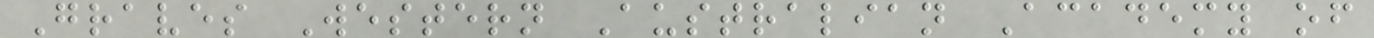Graves Western Australian Academy of
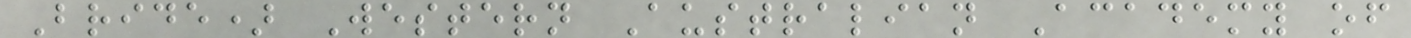Bride) Western Australian Academy of
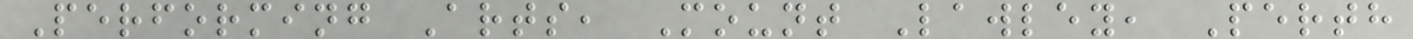Performing Arts, Mount Lawley, Perth
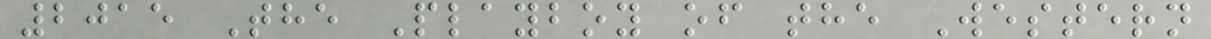2015 The Playboy of the Western
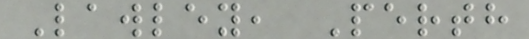Lawley, Perth
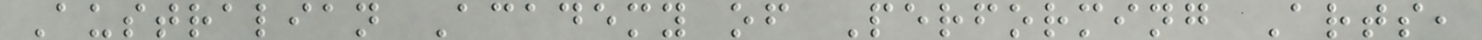Australian Academy of Performing Arts,
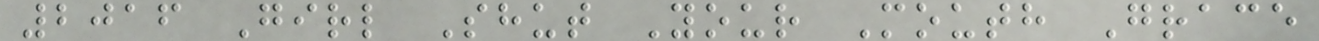2016 Girl Shut Your Mouth Grace
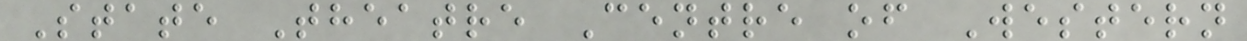State Theatre Centre of Western
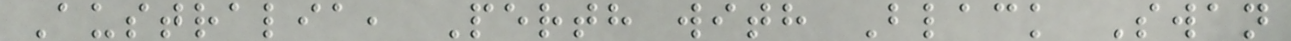Australia, Perth with Black Swan
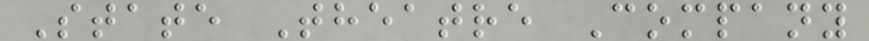State Theatre Company
